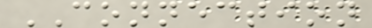CONNECTION
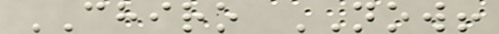CHIRO NOW!
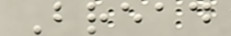Bread
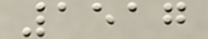1517
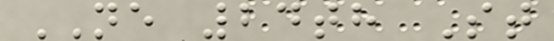NE 24th St
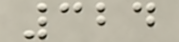324
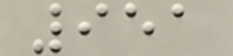951
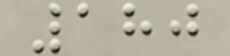180
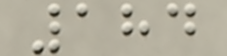184
